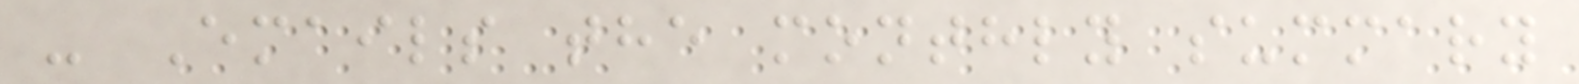- Emails the monthly summary
